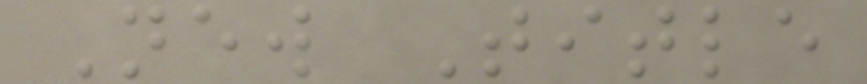New Title
